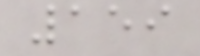159
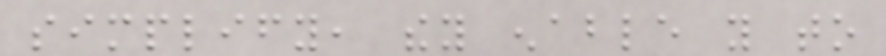simplify, they enable you to
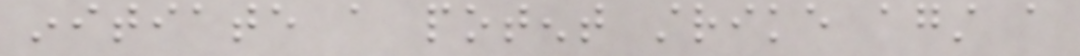initiate a potent strike against a
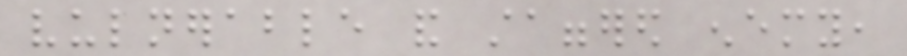vulnerable and staggered enemy,
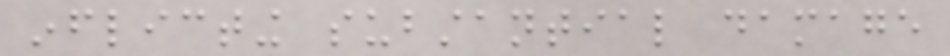inflicting substantial damage
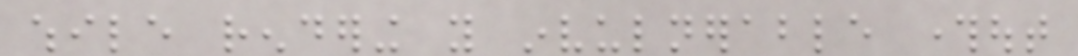while rendering you invulnerable throughout
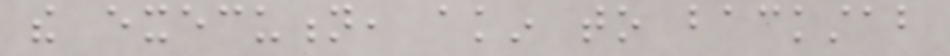the execution, akin to backstab
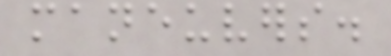maneuvers.
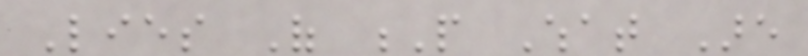Lies Of P What Are
